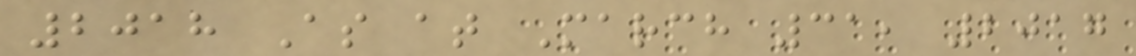2018 As at March 31, 2017
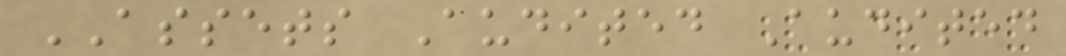ASSETS Audited Audited
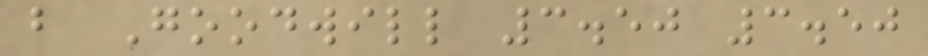b Goodwill 3.50 3.50
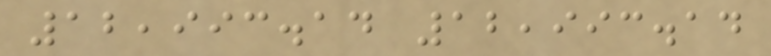12,993.14 12,993.14
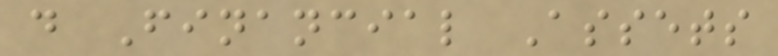d Financial Assets
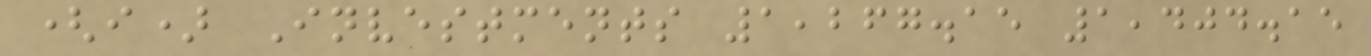(i) Investments 1,267.15 1,404.15
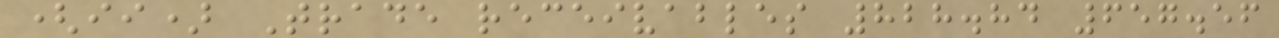(ii) Trade receivables 828.84 657.56
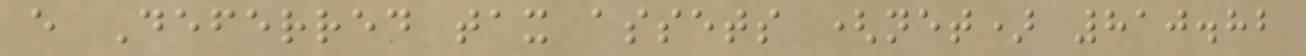e Deferred tax assets (net) 810.82
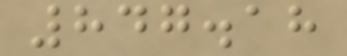847.18
